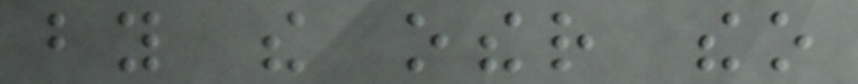by the other theo
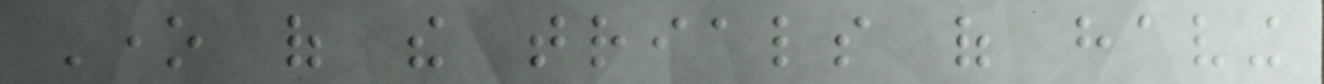One of the trials of having
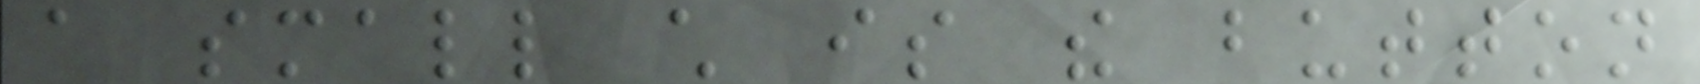a small child is the button
